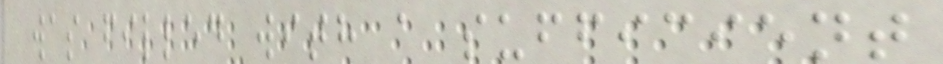was filled with a sufficient
